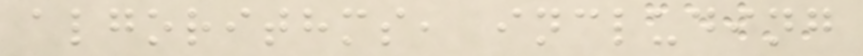algorithms, including
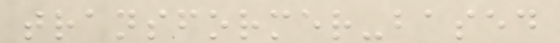transformer-based
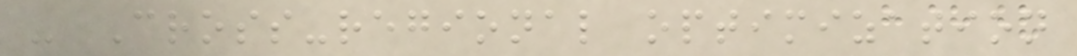- Cross-regional optimization
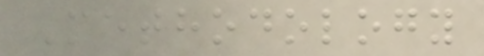Methodology
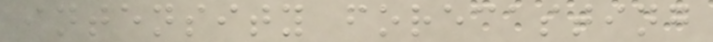intensity forecasting
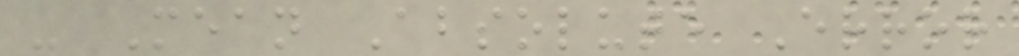- Mean Absolute Error
